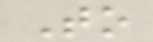To
